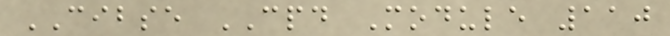CIBSE CPD Module 110
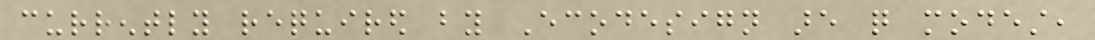currently required by Ecodesign are quite modest,
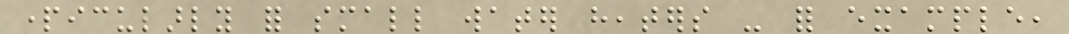particularly for small water heaters - for example,
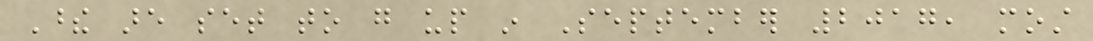These are set to go up in September 2017, most
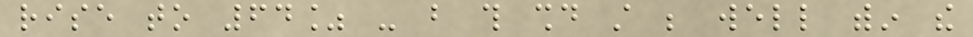rise to 64% - but this should still be well within the
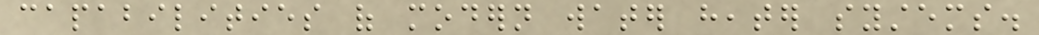capabilities of modern water heater systems.
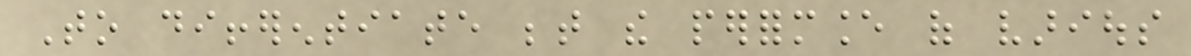To differentiate between the performance of various
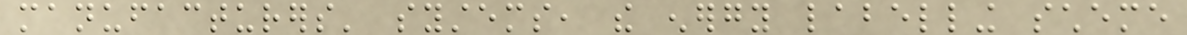manufacturers' systems, the energy labelling scheme
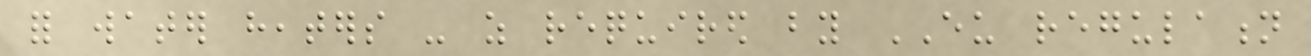for water heaters - as required by EU regulation
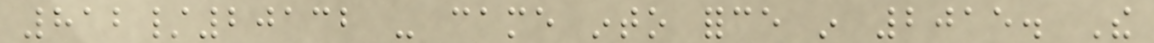812/20132 - came into force in 2015. The
